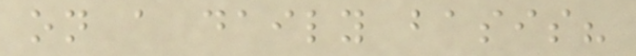on a daily basis?
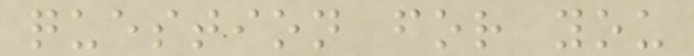question for you
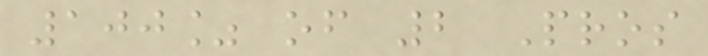100% of 2 Pros
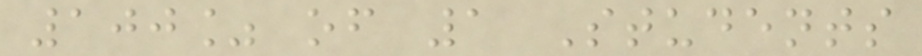100% of 1 Students
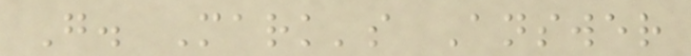G. Mark's Answer
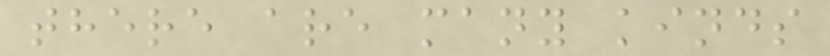there are many kinds
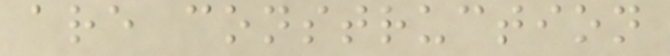are construction
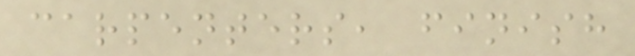carpenters, finish
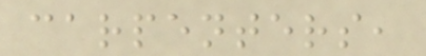carpenters,
